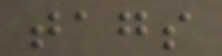tags
